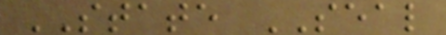STATE SEAL
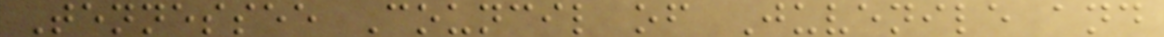Tennessee Council of Juvenile and
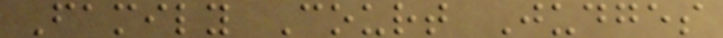Family Court Judges
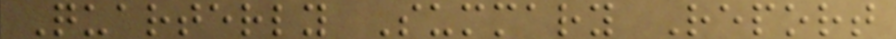Quarterly Summary Report
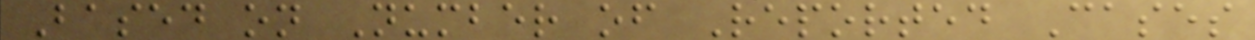Based on Number of Reported Cases
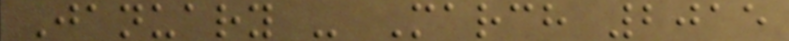January - March 2015
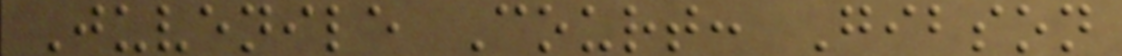Juvenile Court: Gibson
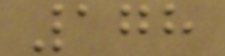178
